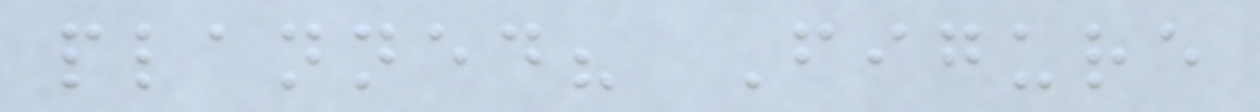planned? Figure
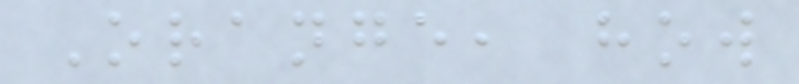Orange, how
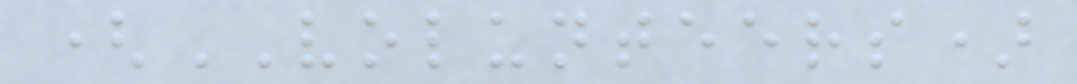(VOLUNTEERS)
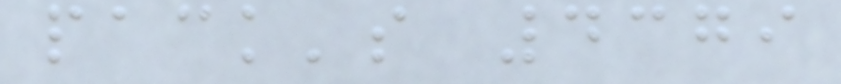pack's 4379
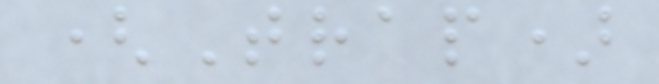(Trap)
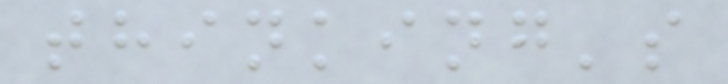thinking's
